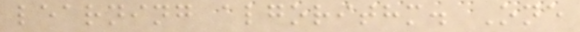learning algorithm. One
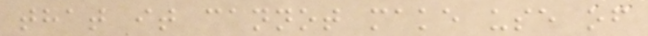that it cannot make use of
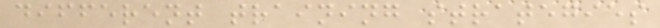different training strategies
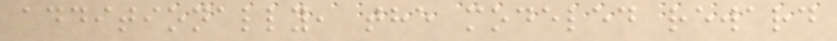additionally, the modeled reward
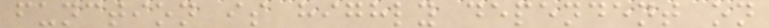function is highly dependent on
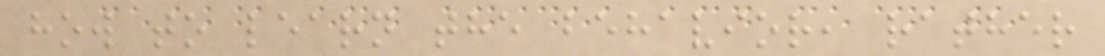how to learn the behavior, rather
